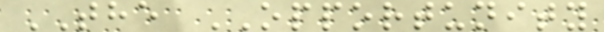THE OPPORTUNITY
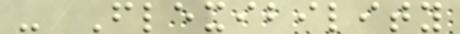- Flexibility
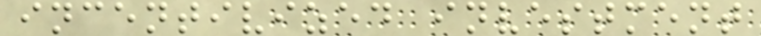incentivized investment
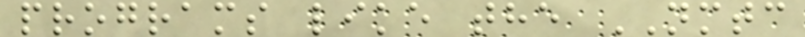programs like the NMTC
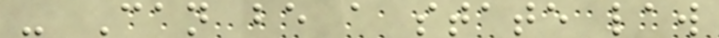- Can be a state law
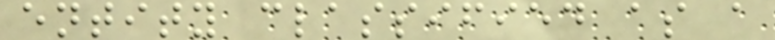entity classified as a
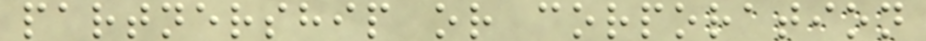partnership or corporation
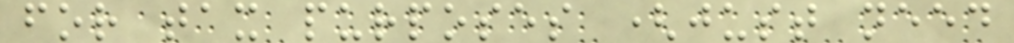for tax purposes (just need
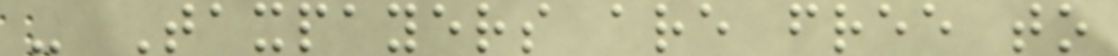- Taxpayers are free to
